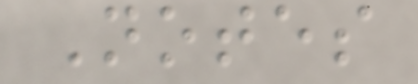Notes
